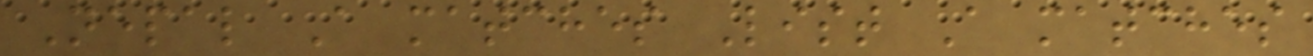Nepal A matches List A matches
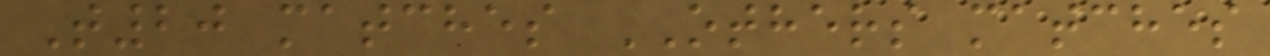T20 matches OTHERS matches
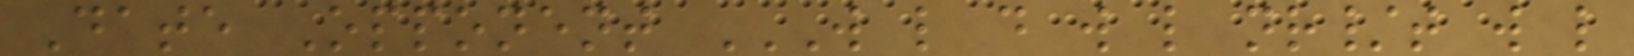Date Opponent W L D W L NR/T W L
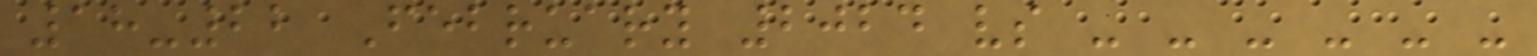18-22 February 2024 vs - - - - - -
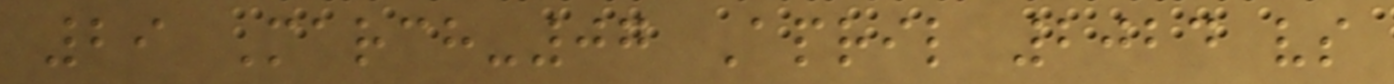29 March-07 April 2024 vs
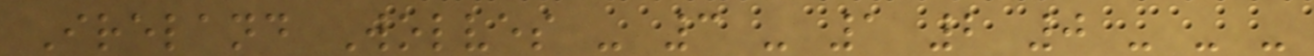Ireland Wolves - 3 - 1 2 0 - - -
